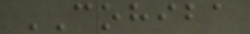COHIBA
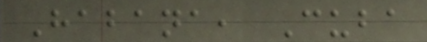Habana, Cuba
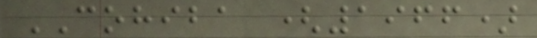COHIBA (1966)
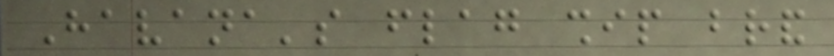Havana's flag ship brand
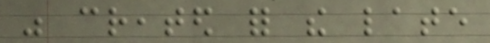was created for the late
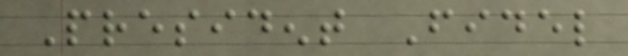President Fidel
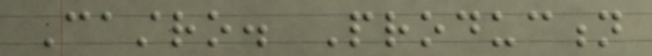Castro. Production
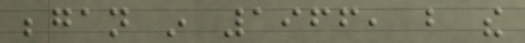began in 1966, but the
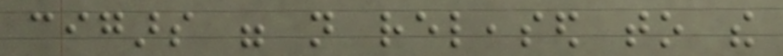cigars were not released to the
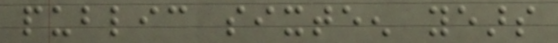public sixteen years
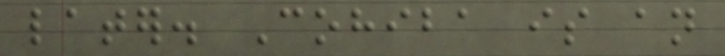later. Cohiba is an
